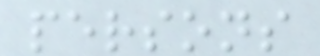persons
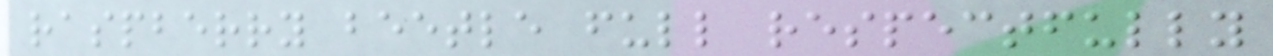raspberry beetle full respectfully
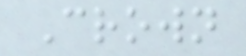Crown
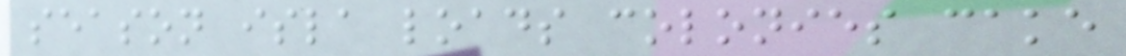season isla loads colonies cake
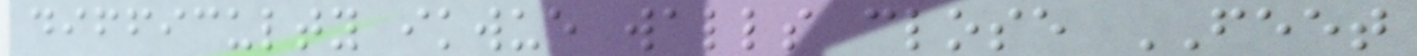difficulty ikwue walls close FEET
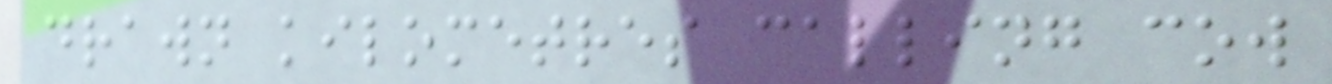drawn kilometres calling cow
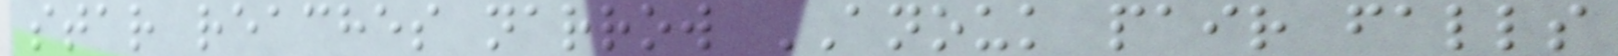star reaches narrow ANOUK pair falls
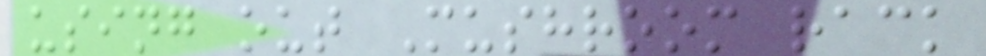using out Mushroom rack
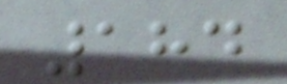184
